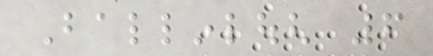Ballinlough 6
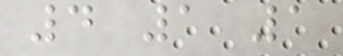4 1 1
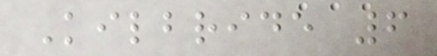Kilbride 6
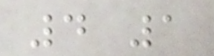4 1
